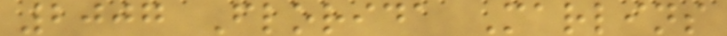2007 Florida Marlins
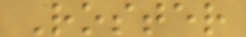Roster
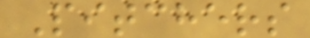Pitchers
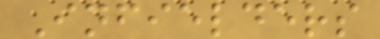Infielders
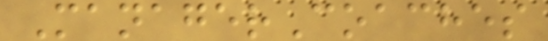ManagerCoaches
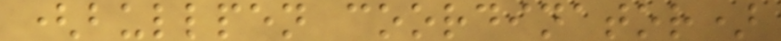(bullpen coordinator)
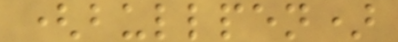(bullpen)
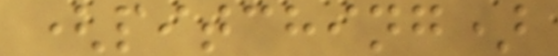(pitching)
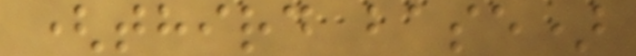(third base)
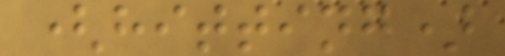(hitting)
